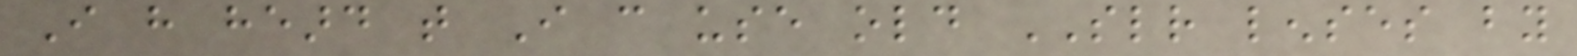I have heard that I can use old SLR lenses by
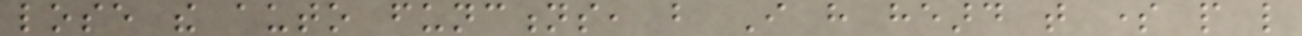lose the auto functions, but I have heard that some people like
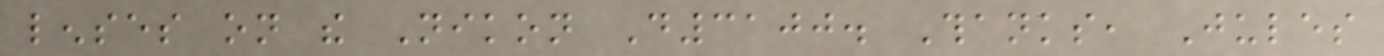lenses on the Nikon D3100. Thanks, Jules
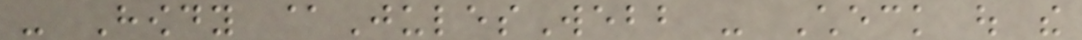- Howdy @JulesWebb - Check out the
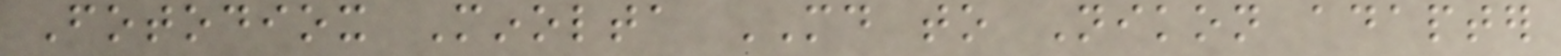Fotodiox Minolta MD to Nikon adapter
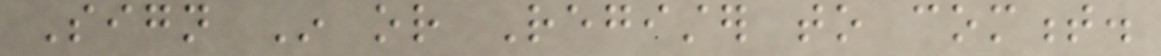Sign In or Register to comment.
